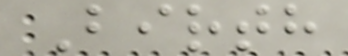Birth
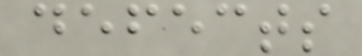defects
